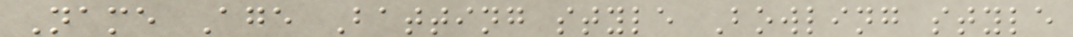Name Age Batting style Bowling style
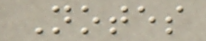Notes
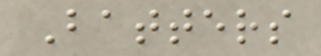Batters
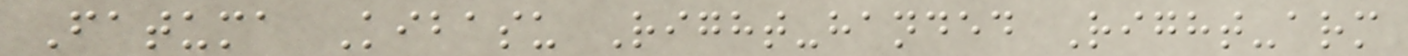Fatuma Kibasu Right-handed Right-arm
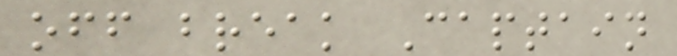off break Captain
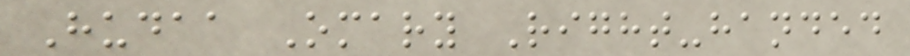Hudaa Omary Right-handed
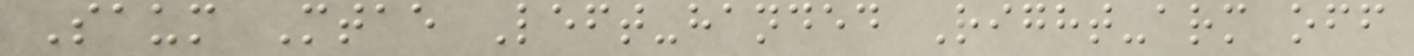Saum Mtae Left-handed Right-arm off
